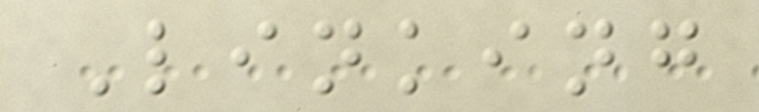Linking
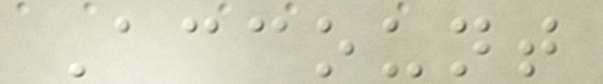Account
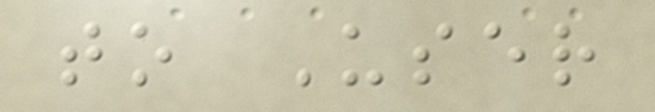to User
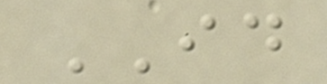ID
